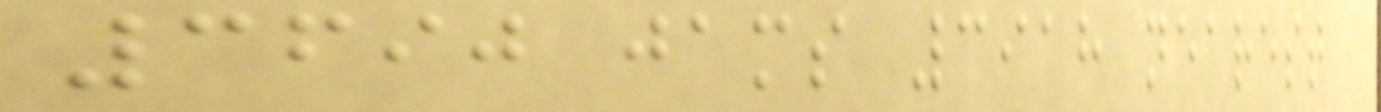3690 jams 3918 nearest
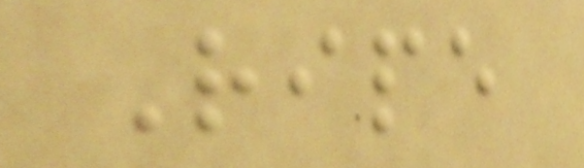Ripe
